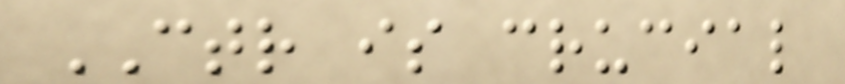CTR is crucial
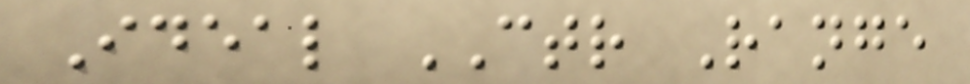Ideal CTR Range
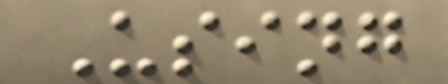Using
